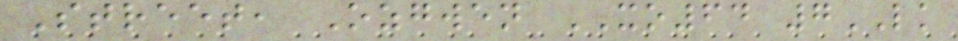Street, Ozgwen XO64 7LK
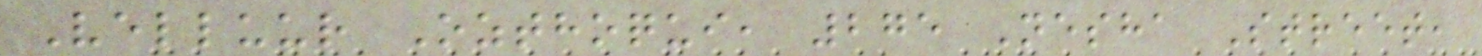Velluur Ozthoqui, 275 Nesha Street,
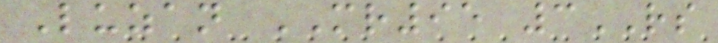Luzan MR95 3RS
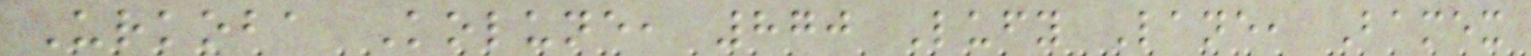Urkoba Kolune, 870 Lufy Lane, Bamex
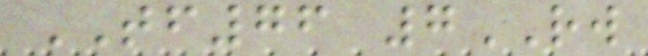TF76 7RW
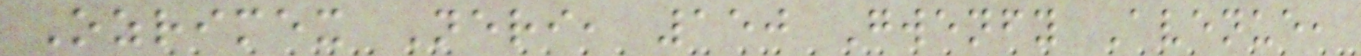Ozrimex Neri, 150 Gwenfy Avenue,
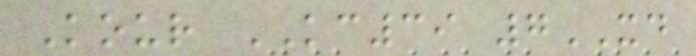Kour KC39 7XD
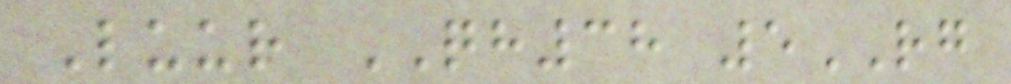Luur QH38 5RG
